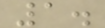1.
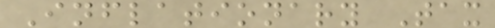Inflationary Tax
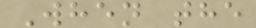When the
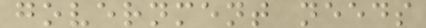government needs
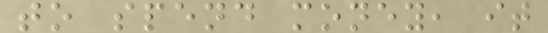to spend money, it
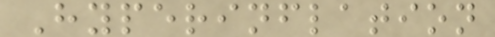Hyperinflation
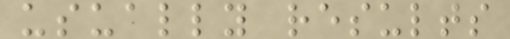usually results
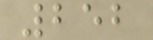252
